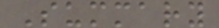Summary
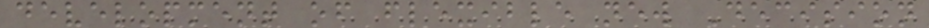development of flexible new Decision
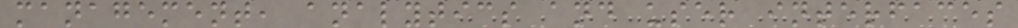management, analytics and user interfaces
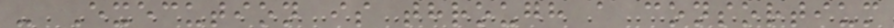- Execution is through a consortium
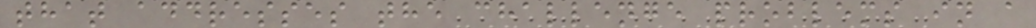that addresses the challenge problems in a
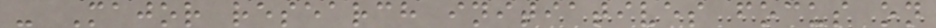- Major research initiatives focus on
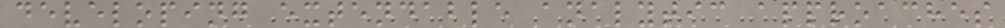developing extendable analytic approaches
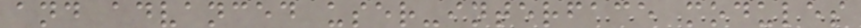and advanced user-interface modules
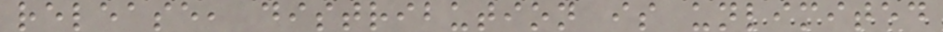release, distribution is unlimited
